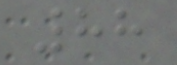88
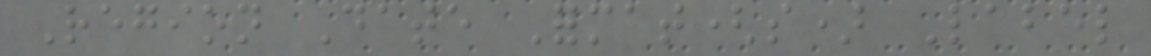Region Date Format(s) Label
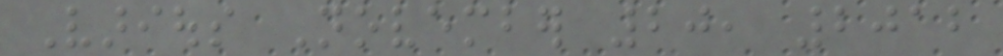Various November 20, 2012
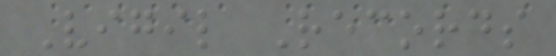Vigil Records
